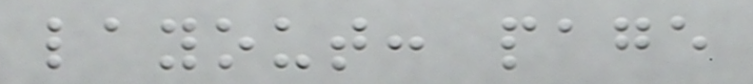layout: page
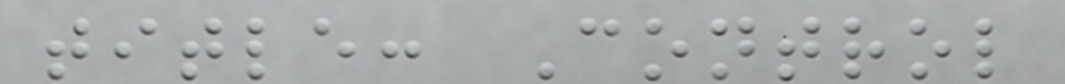title: Control
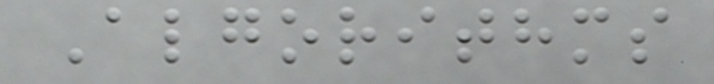Algorithms
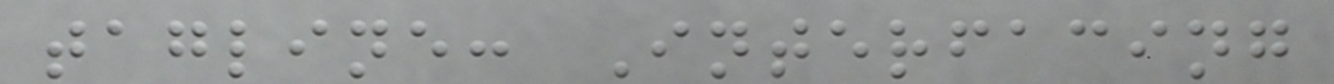tagline: Interfacing
